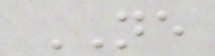NE
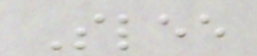Slee
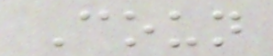Coun
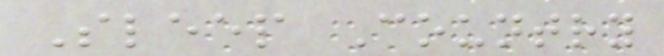Sleep Country
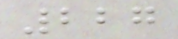227
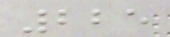225
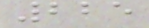225
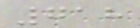718
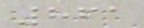861
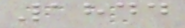1844
